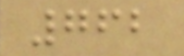762
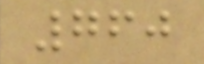760
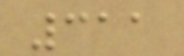311
